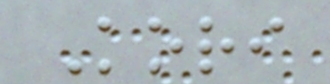Kori
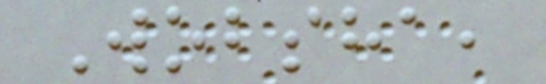Wobsha,
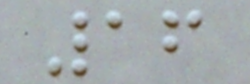16
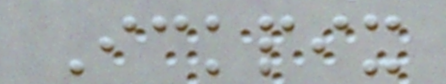Ickpix
